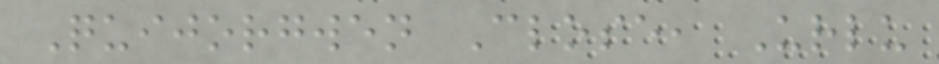Quijorgwen Close, Urlu
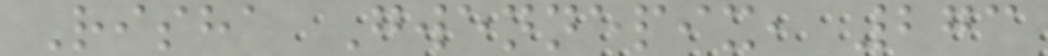Risha Gwennepix, 273
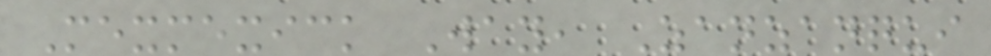Mexmexick Way, Zanzanqui
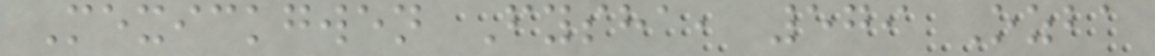Mexickgwen Fysha, 579 Ozba
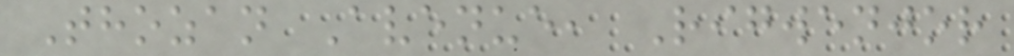Thozan Avenue, Rigwenjor
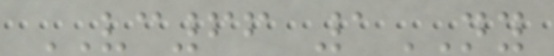VC66 1NY
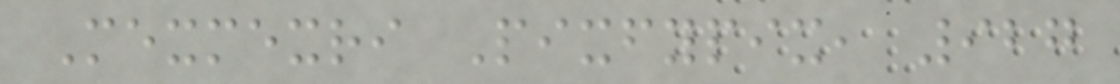Mexmexri Pixfypix, 927
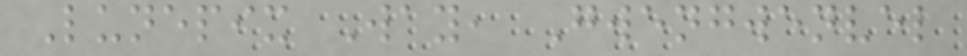Lunepix Way, Gwengwenvel
